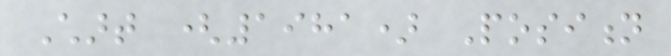Chart (1981) Position
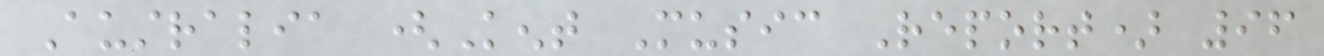Australia (Kent Music Report) 96
